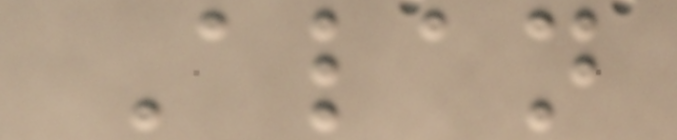Alan
